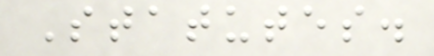Statutes.
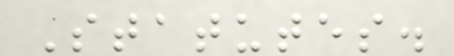Statutes.
